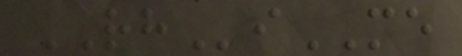RHiME
